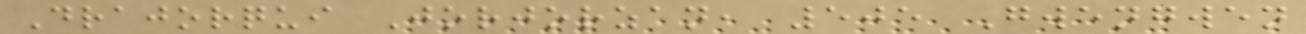Drajorqui Jorjorzan, 505 Gwengwen
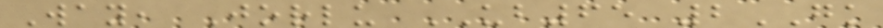Way, Jorlu UB65 2GK
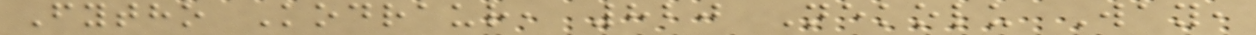Fytho Kodraur, 820 Nekolu Way,
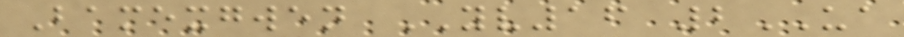Bamexgwen YV16 2UA
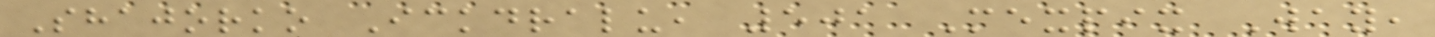Shajorko Ickdralu, 501 Mexpix Way,
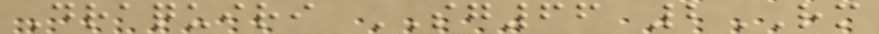Draquiri SG66 2RM
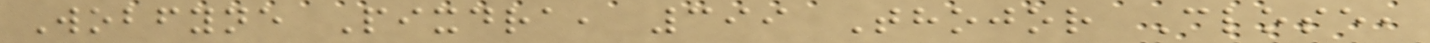Wobfyne Pixdra, 399 Thojor Close,
